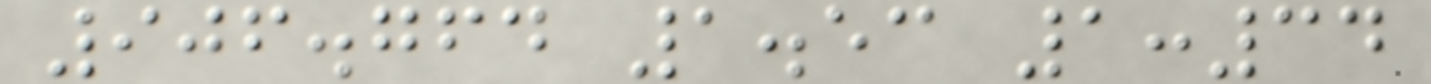906.764 1.53 1:34
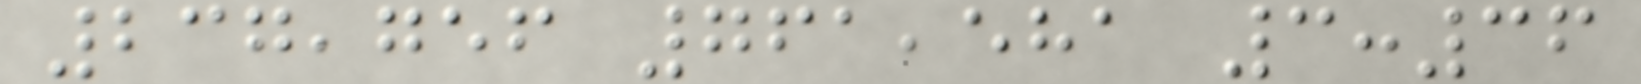237,756 761,581 3:36
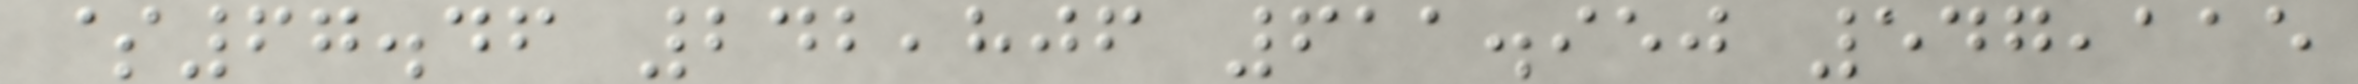$67.46 242,806 611.950 547,115
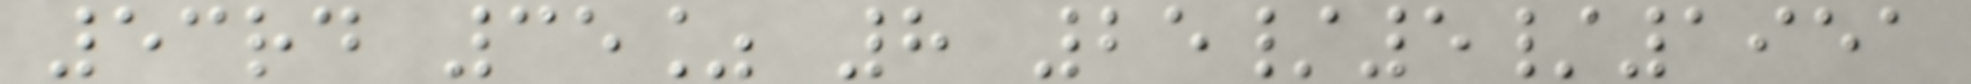53rd 35% 8 25/5/1951
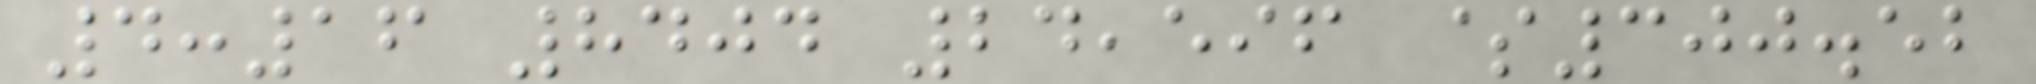4:16 8404 24,596 $300.52
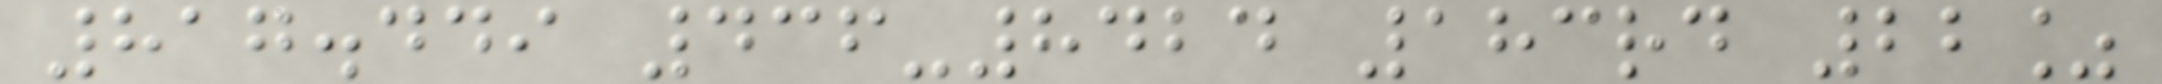817.449 436-8424 183rd 22%
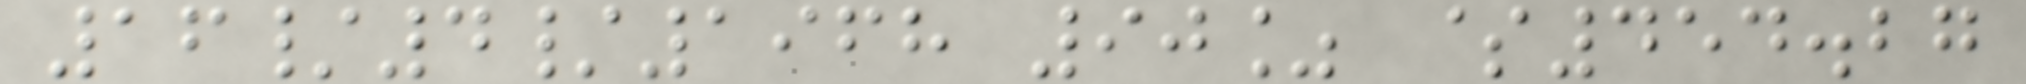16/4/1968 90% $454.27
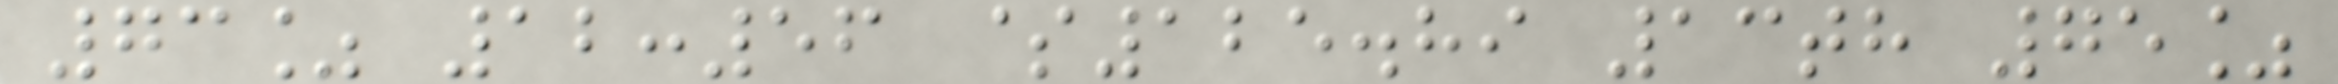73% 12:56 $125.89 13th 75%
